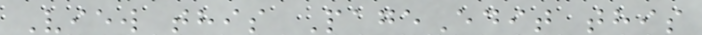View this PageEdit this
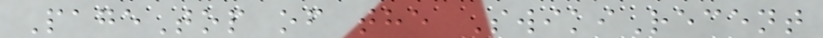PageTop of the SwikiRecent
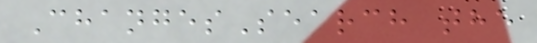ChangesSearch the
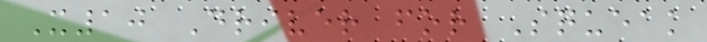X10 Driver for Squeak
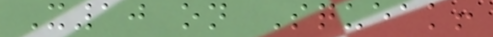X10 on Squeak!
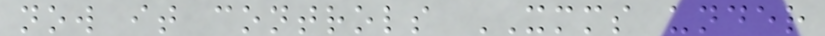now it controls XMMS under
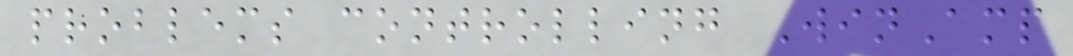problems controlling WinAmp
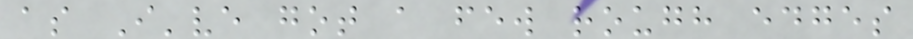as I've got a few rough edges
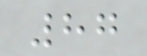87
